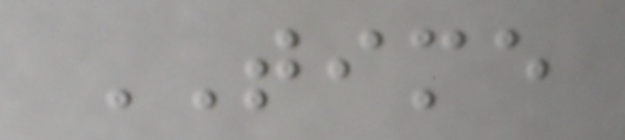TIME
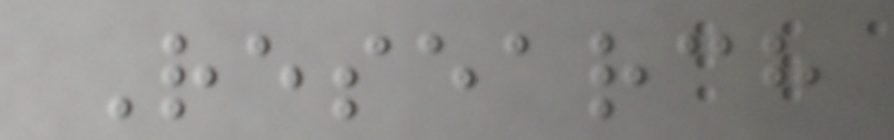Research
